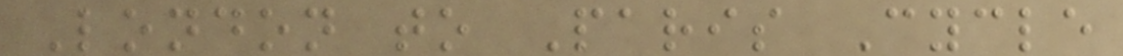London to Paris Cycle
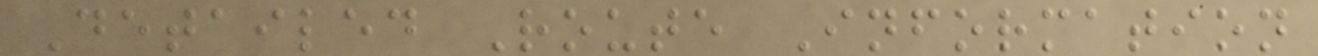Detailed Route Information
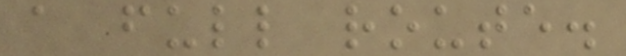a full route.
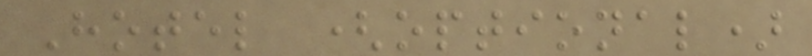Hotel (optional)
